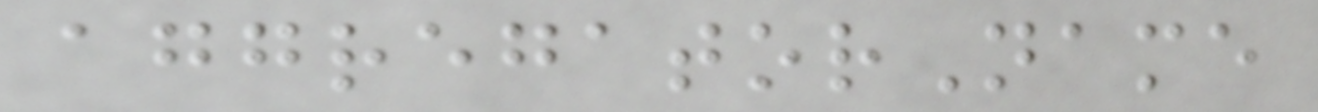aggregatorName
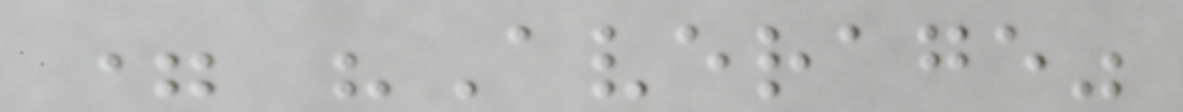= "Average"
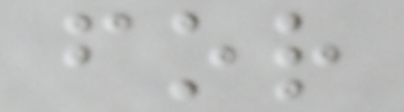for
